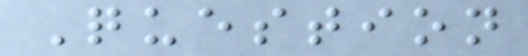Question
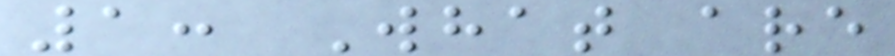1: What are
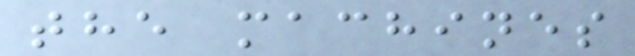the machines
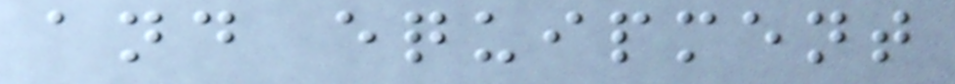and equipment
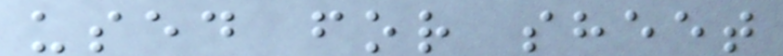used for sheet
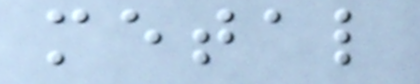metal
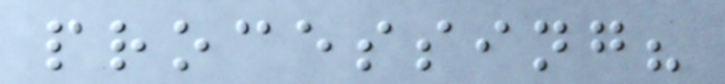processing?
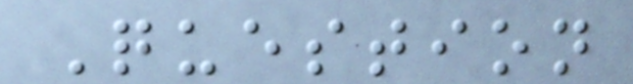Question
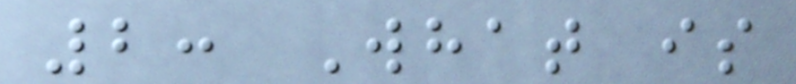2: What is
